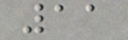11
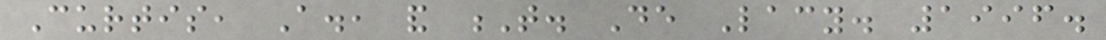Curtis, A., and T. De Lacy. 1996.
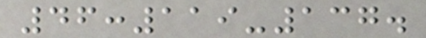46:119-137.
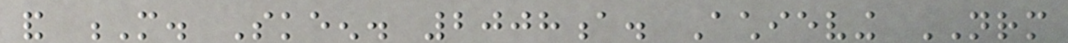and M. Skeen. 2008a. Achieving NRM
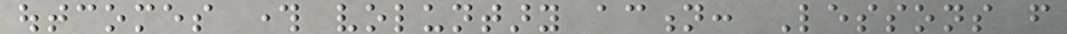outcomes through voluntary action: Lessons from
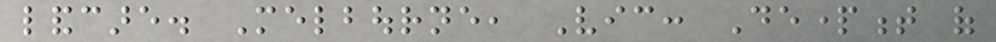landcare. Melbourne, Vic: Department of
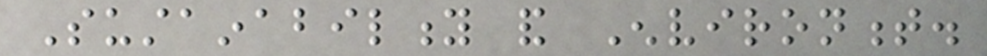Sustainability and Environment.
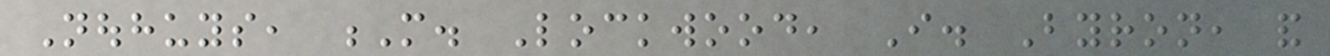Nouhuys, M. Lockwood, I. Byron, and
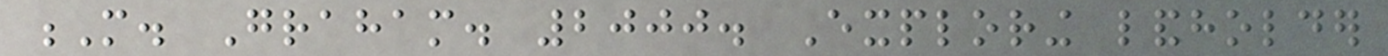M. Graham. 2000. Exploring landholder
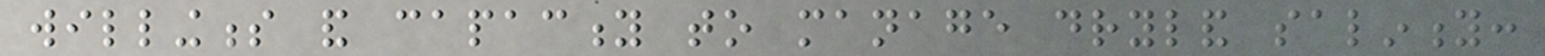willingness and capacity to manage dryland salinity:
